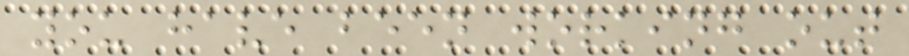you have been working out
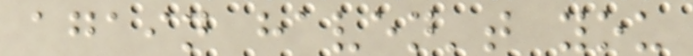again haven't you
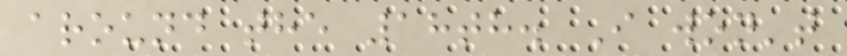around the 18th. I won't
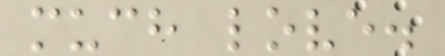much love.
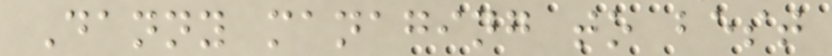Danny managing to best
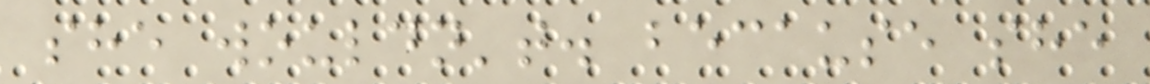she wouldn't. because she
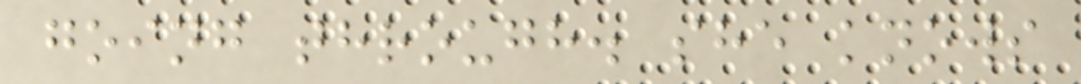going through. she knows
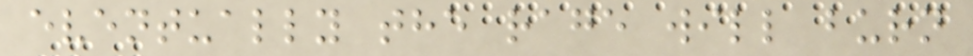eventually the rage will burn
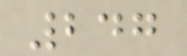247
